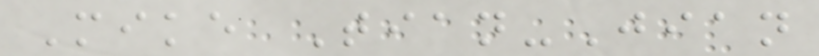Mike Tian-Jian
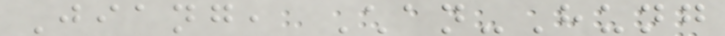Jiang, Chan-Hung
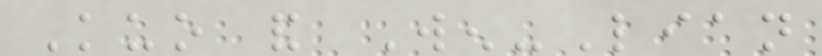Kuo and Wen-Lian
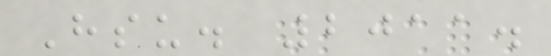Hsu. 2011.
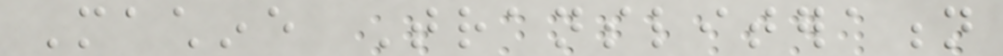Machine Transliteration
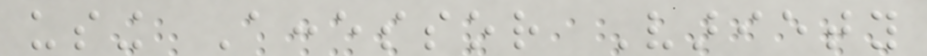using Accessor Variety
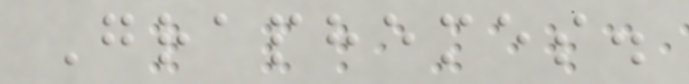Graphemes.
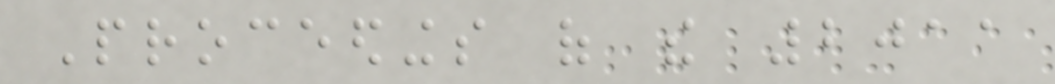Proceedings of the 2011
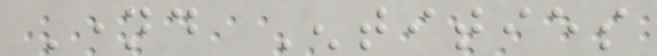Named Entities
